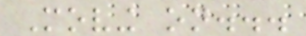Moving on...
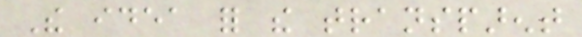The idea for the transparent
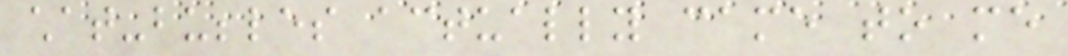chat-bubbles actually came to me
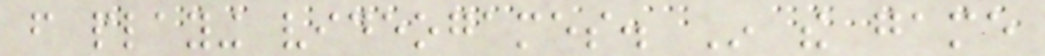from playing videogames. In the game
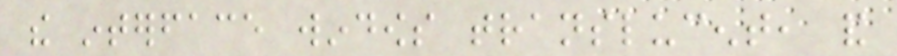the interface windows translucent, and
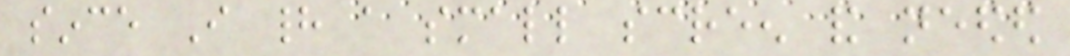since I had a small screen and needed
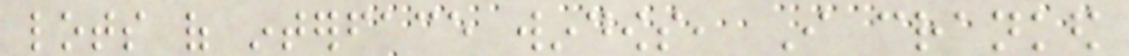lots of interface windows, I cranked
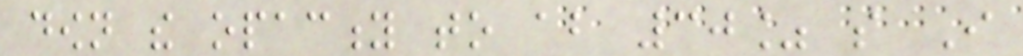down the opacity to about 30% so I
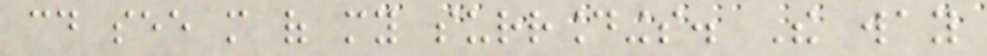could see more of my surroundings. The way
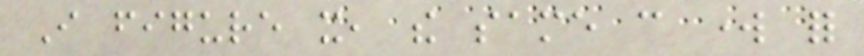I figure it, the same can work for
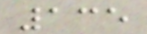135
